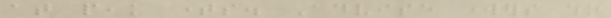at peak times. Advise workers who
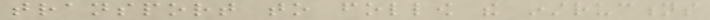transport to follow the instructions
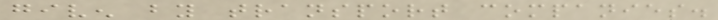given by transport companies.
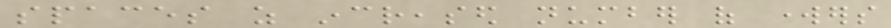spaces as increased number of workers
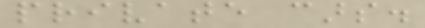private cars.
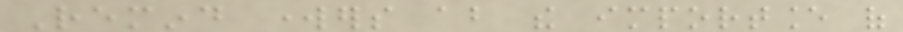Remind workers about the importance of
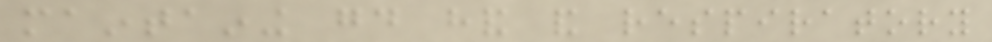maintaining good hand and respiratory
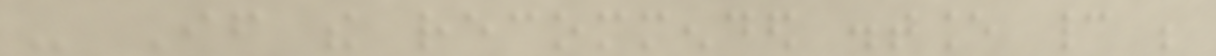- If the recommended distance cannot be
